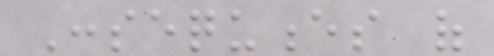Consequences of
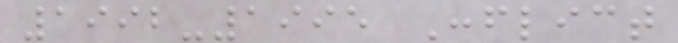1992-1995 Conflict
